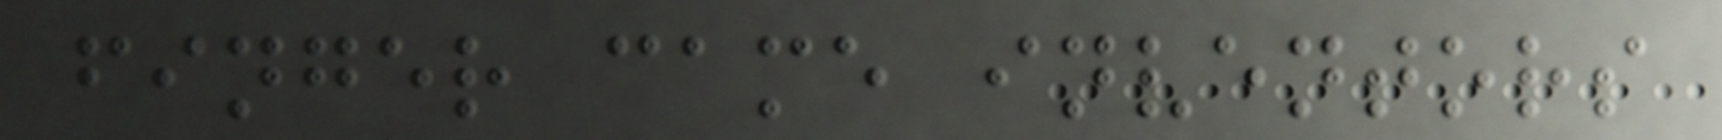finger came inventors
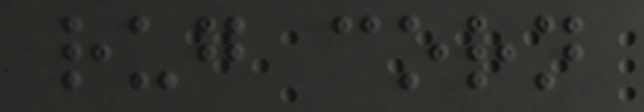rug corn
